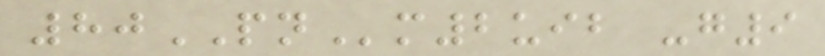80PNm2uib -g9
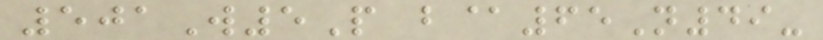501W5P b@65N49-
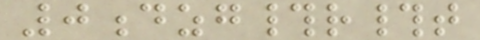0dzg#r#t
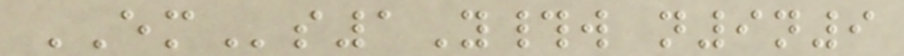EMs1Y#w n9n9
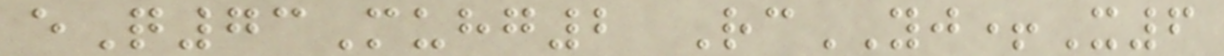eQ73Muhg2 RcYJ+X6
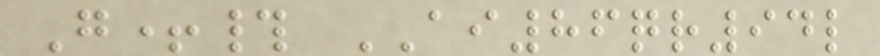G+# AI86qr94l
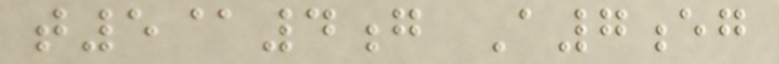t5@4g A7eg
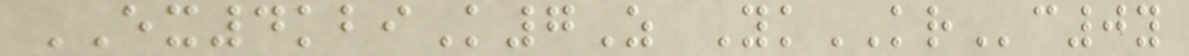EX4kbiK7Z YkKRc0y
